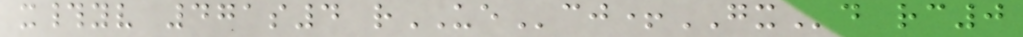x#yv 471s4 rUEcj+GXd rc0
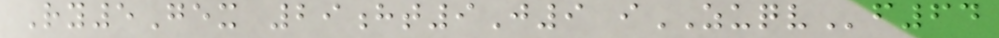Ry5Gex 29ht9J9 iZUQVf64
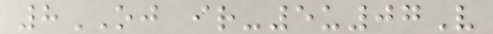8OJ ir-5u07V
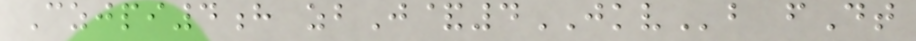Czjpi4h zbJ&4JKVb fDt
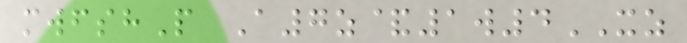mwfshP A7z&1w4XZ
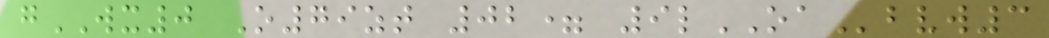gWX0 O79zt 02= 9lOAbvw3
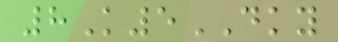8K5DKY
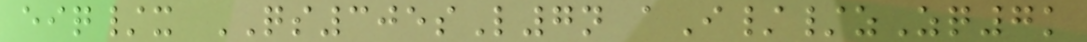eiq/x QS305sL7n aI//zZq7k
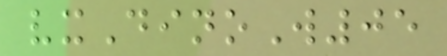vxDinoW05
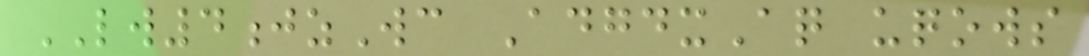LW4jzWc AdgdxAq uqows
